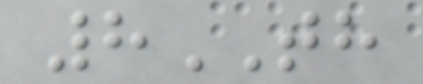8TH
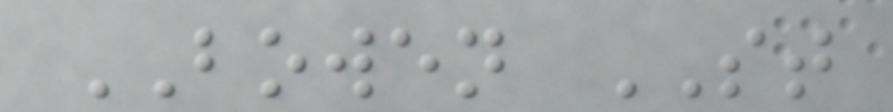BOWEN ST
